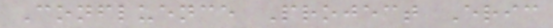Confluence Project Eric
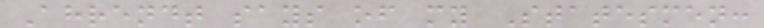Ahrendt says of my Statesmen:
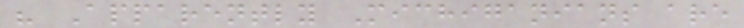" Apparently Michiganians are
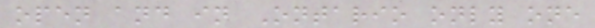open and in Ontario only one
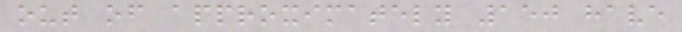out of approximately 150 have
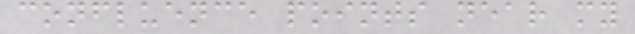confluence points near my
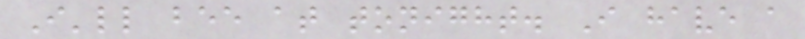I'll bee at tonight. I have a
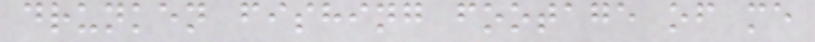drunken fishing footage of me
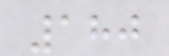180
